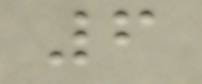6
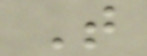T
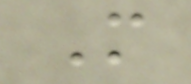M
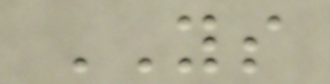YS
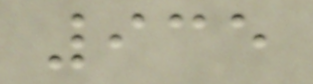935
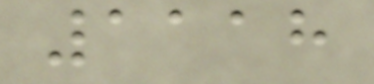1118
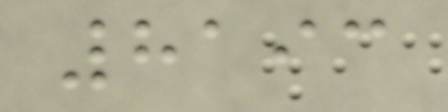8193
